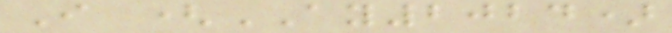I (AY2024)
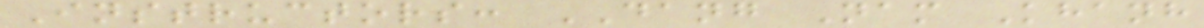Instructors: DANG Nam Khanh
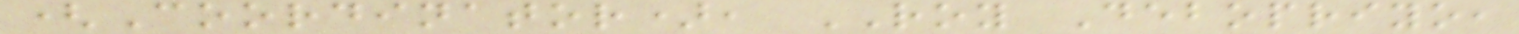(Coordinator), ROY Debopriyo,
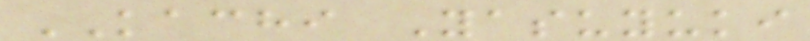KACHI Yasuyuki
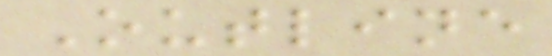Outline
